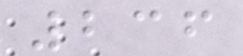236
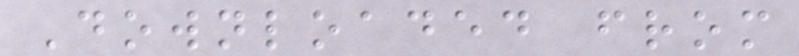Downloaded from
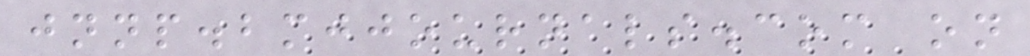jnnp.bmjjournals.com on
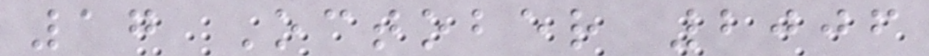17 October 2006
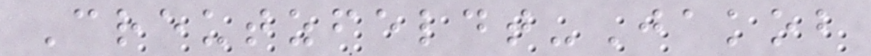Creutzfeldt-Jakob
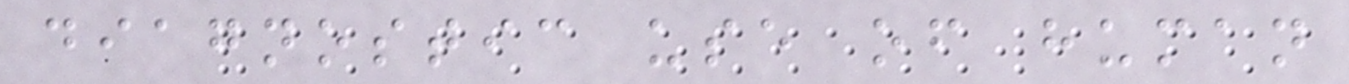diagnostic use of human
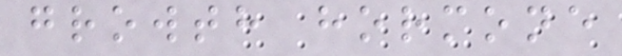growth hormone
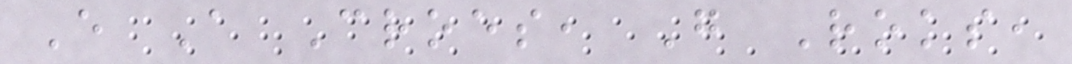E A Croes, G Roks,
